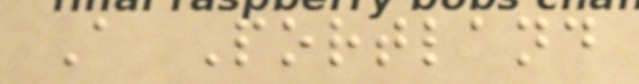A Portland
